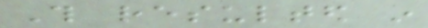This resulted in
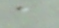a
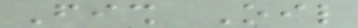Fish Oil
